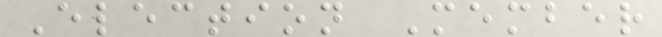Election Member
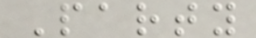Party
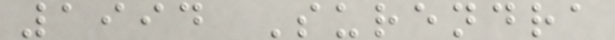1994 Surendra
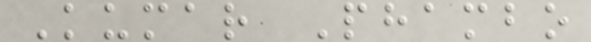Kumar Phambo
